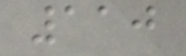110
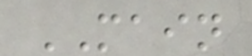MAIN
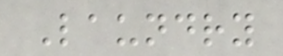Laundry
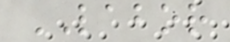LABOR
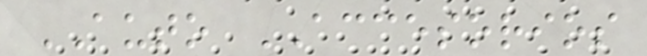AUTO ACCESORIOS
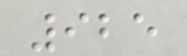925
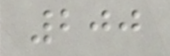200
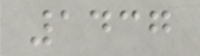1437
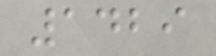1429
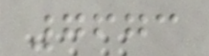7673
